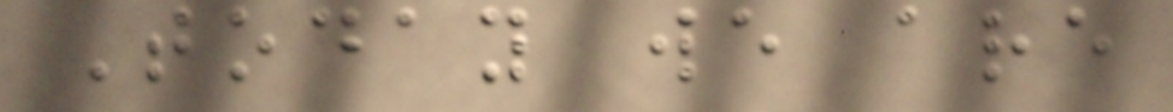Today we are
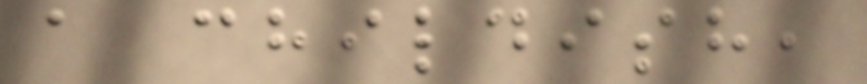a childish,
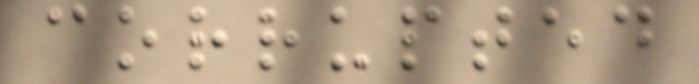corrupted
